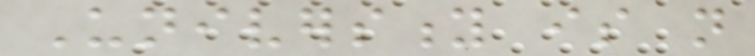University is not
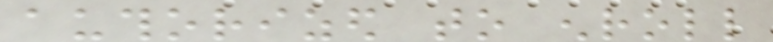authorized to enroll
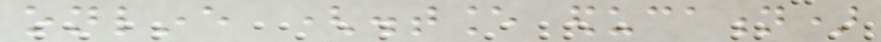online (distance education)
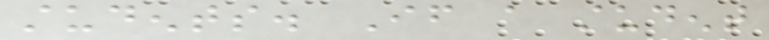students. If a student
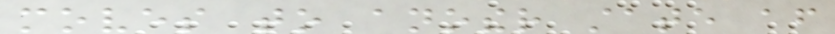moves to another state after
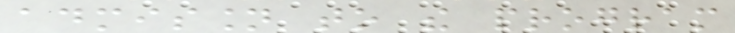admission to the program
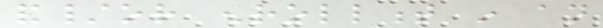and/or enrollment in an
